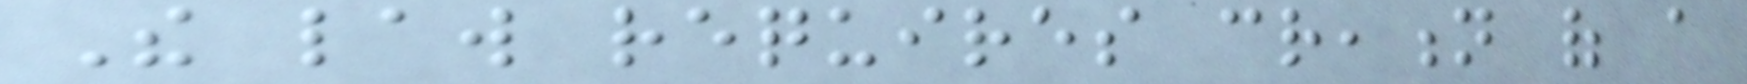The law requires creation of a
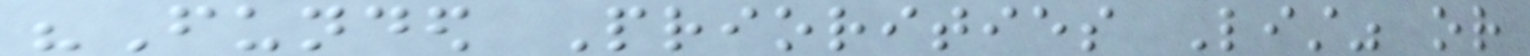"Funded Priorities List" or
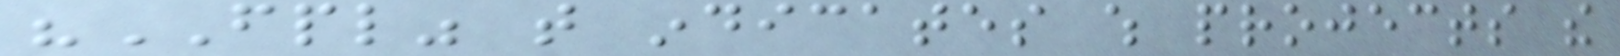"FPL" that indicates which projects the
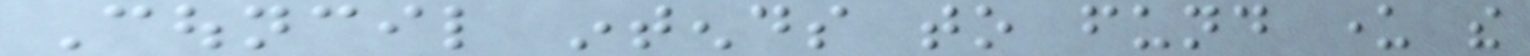Council intends to fund under the
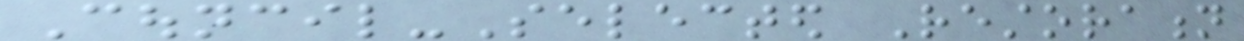Council-Selected Restoration
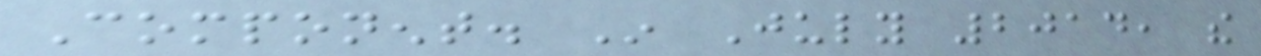Component. In July 2014, the
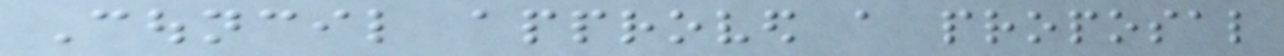Council approved a proposal
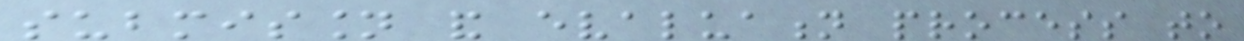submission and evaluation process to
